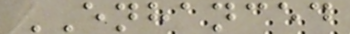ENHANCED
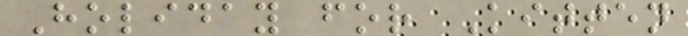Holiday for Kitten
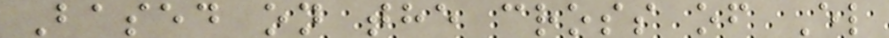Based on the cross of El
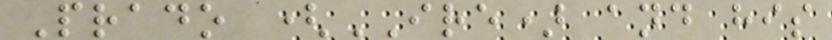Prado (IRE) and his
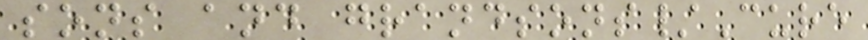sons and grandsons/Cure
